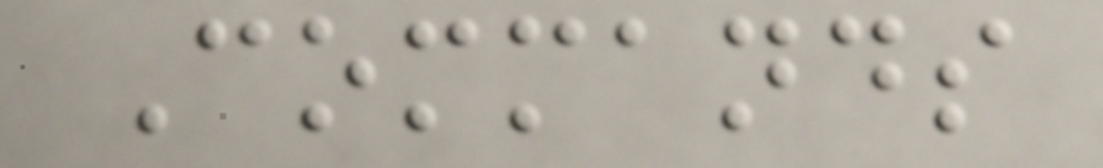Commands
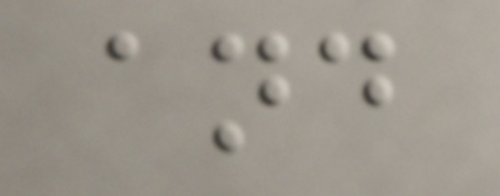and
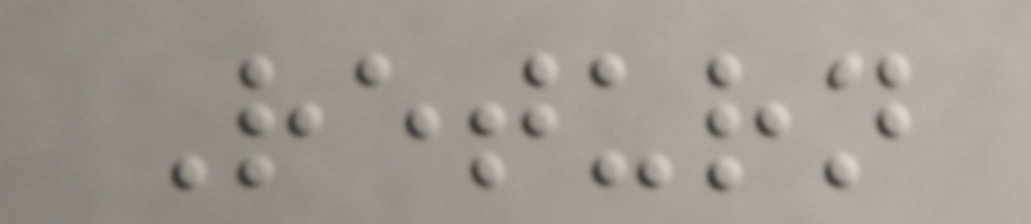Return
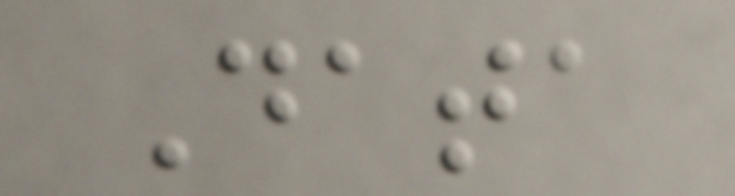Data
